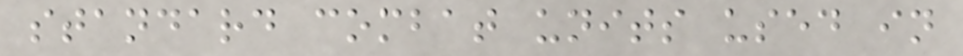standard combat units used in
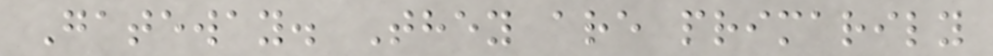Gateway. They are primarily
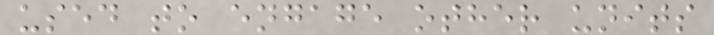used to engage other units
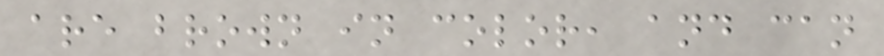are brown in color, and can
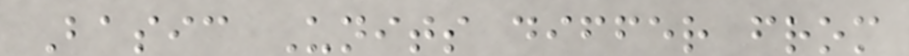Basic Units differ from
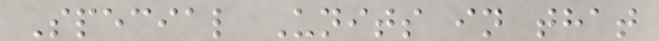Special Units in that
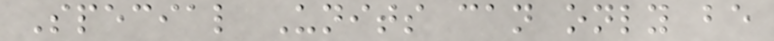Special Units can only be
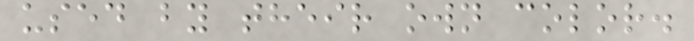used by their own color.
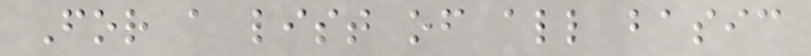For a list of all basic
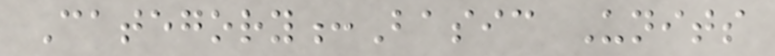Category:Basic Units
